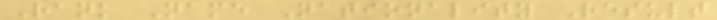Rank Name Nationality Result
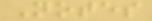Notes
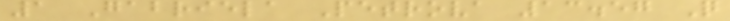1 Gabriela Petrova 13.57 Q
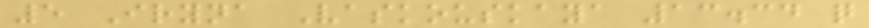5 Iryna Vaskouskaya 13.34 q
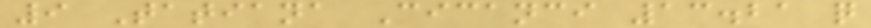9 Tatiana Cicanci 13.21 q
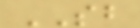SB
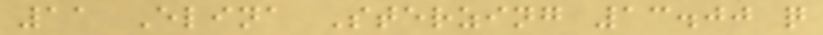11 Elina Sterzing 13.00 q
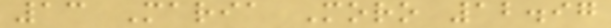13 Maria Moro 12.97
